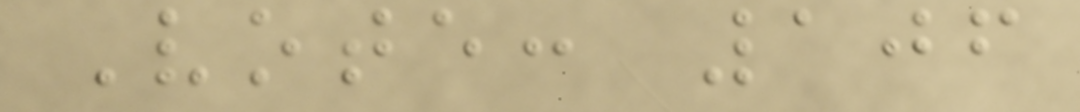Vote: 106
